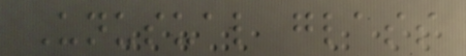Unusual glass
